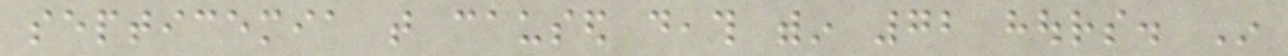septicemia that caused death within 72 hours. In
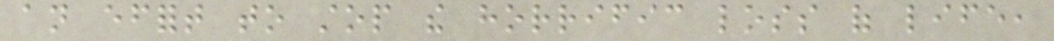an effort to stop the horrific loss of life,
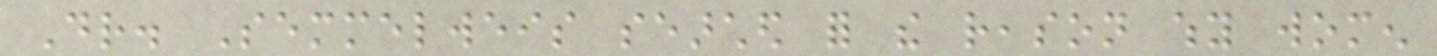Dr. Semmelweis searched for the reason why women
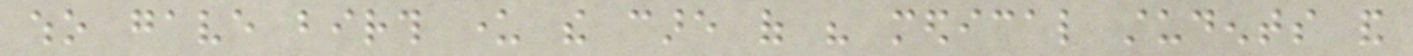who gave birth under the care of his medical students and
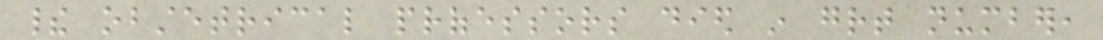their obstetrical professors died in great number,
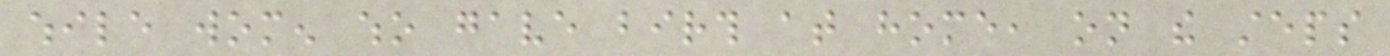while women who gave birth at home, on the steps
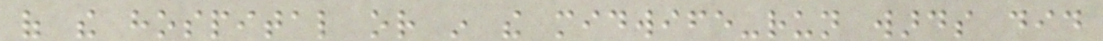of the hospital or in the midwife-run wards did
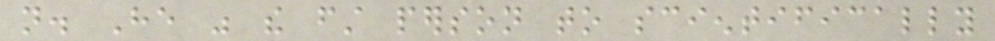not. He was the first person to scientifically
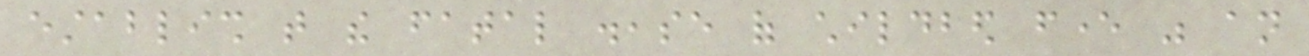establish that the fatal disease of childbed fever was an
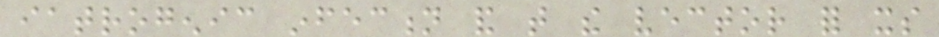iatrogenic infection and that the vector for its
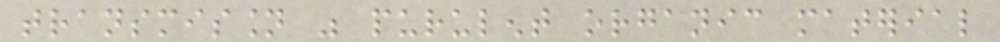transmission was purulent organic material
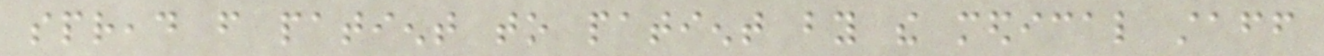spread from patient to patient by the medical staff
